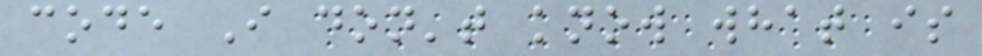code I don't know what is
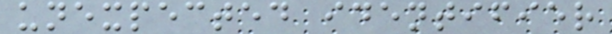unexpected identifier
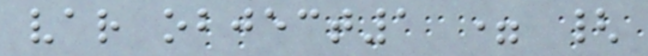var object1 = {
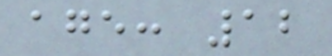age: 12
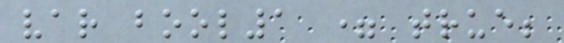var bool1 = true;
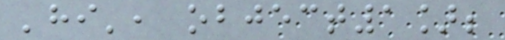'hi', object1];
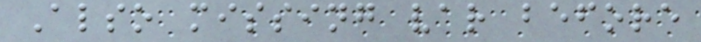Also missing var before
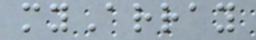myArray
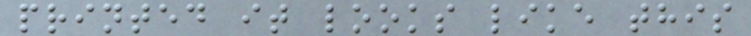printed it looks like this
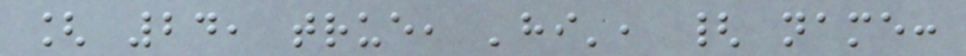[ 24, true, 'hi', { name:
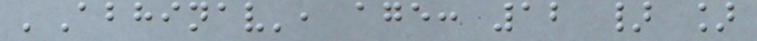'Abhinav', age: 12 } ]
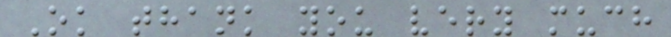Ok thank you very much
